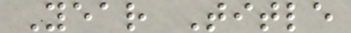Year Title
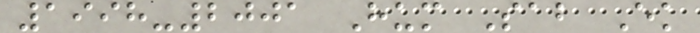1998-2001 Hum Sab Ek
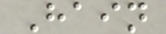Hain
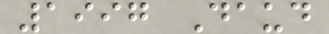1997 Daud
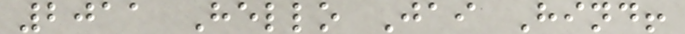2011 Hello Jai Hind!
